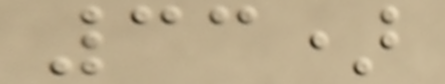33)
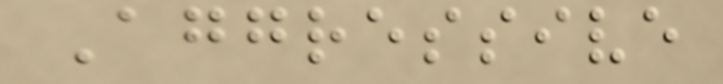Aggressive
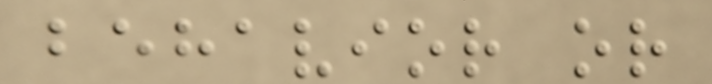behavior or
